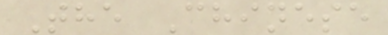The Chinese
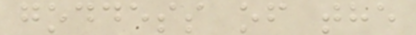goddess of the
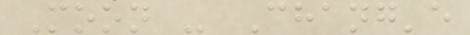Moon - Chang'e
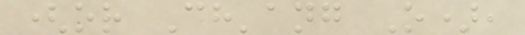(or Ch'ang O),
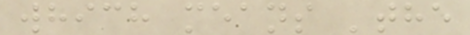which means 'the
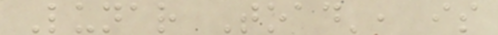Lunar Toad', is
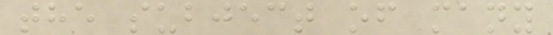the subject of many
